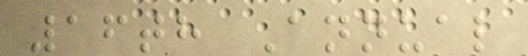16th Annual
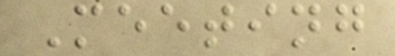Meeting
